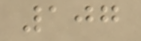107
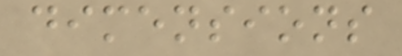dimensions
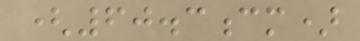(60.3cm)
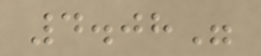4.08"
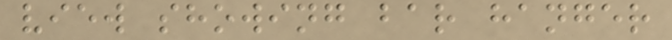view showing bar hanger
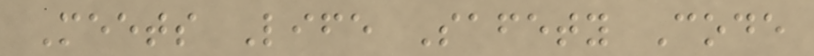Meets Life Safety Code
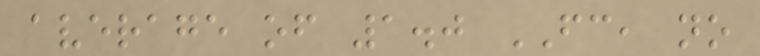average of 1.0 FC, no
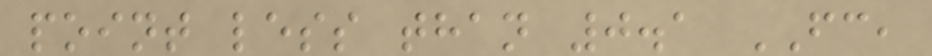point less than 0.1 FC,
